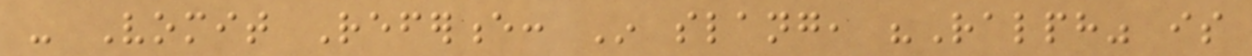- Vomit Reference: In slang, "Ralph" is
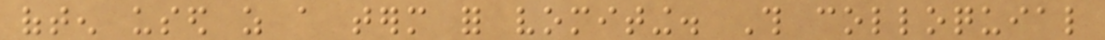often used as a term for vomiting. This colloquial
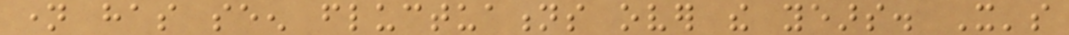name has seen fluctuations over the years. It's
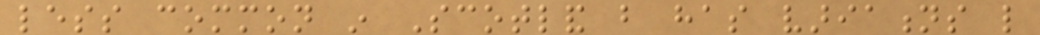less common in Scotland but has variations like
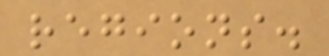regions.
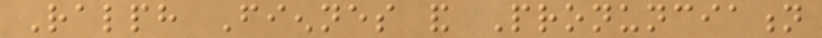Ralph Fiennes and Pronunciation
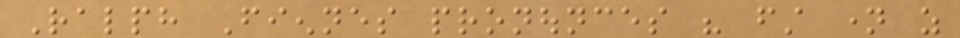Ralph Fiennes pronounces his first name as
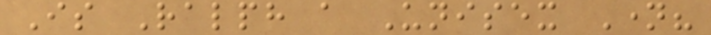Is Ralph a Unisex Name?
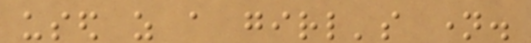used as a girl's name.
